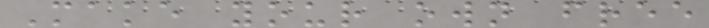Make your own free
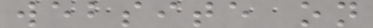website on
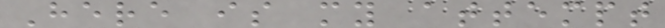Here is my attempt
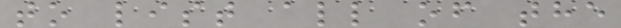to list all of the
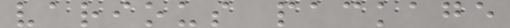various package
